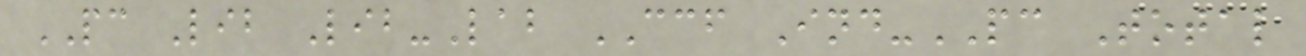PC Lib Lib-Lab CCF Ind-PC Total
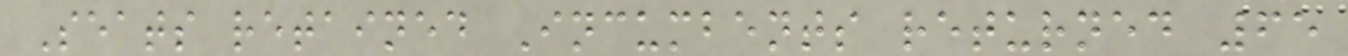Seats retained Incumbents returned 65
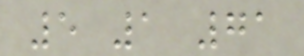5 1 71
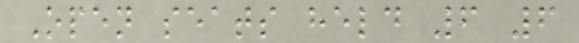Open seats held 6 6
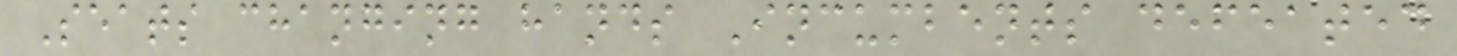Seats changing hands Incumbents defeated
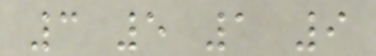3 5 1 9
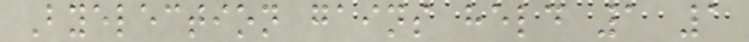Byelection gains held 1 1
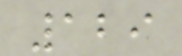129
